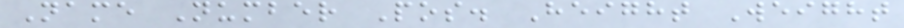Name Number Pos. Height Weight
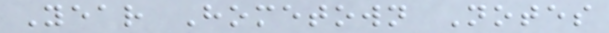Year Hometown Notes
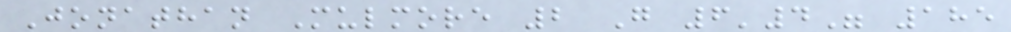Jonathan Mulmore 2 G 6'4" 185
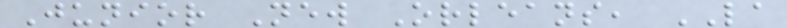Junior New Orleans, LA
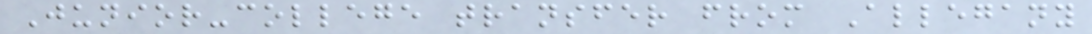Junior-college transfer from Allegany
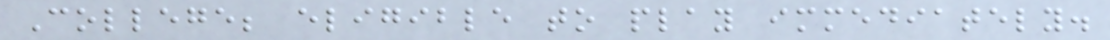College; eligible to play immediately.
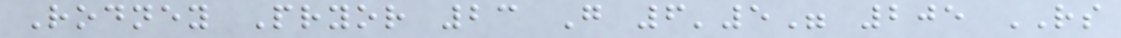Rodney Pryor 23 G 6'5" 205 RS
